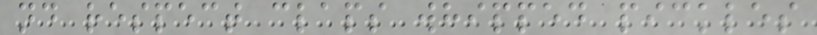nd respect claps whipped pickles
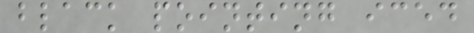black pointing iced
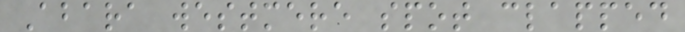Abara westmere spot clapped
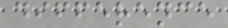difference
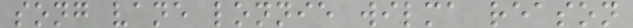song vane lonnie wilma reason
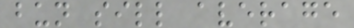bun sill average
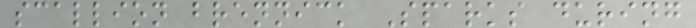scallion brennick Sparks during
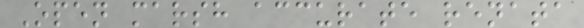Open marsh accurate renata
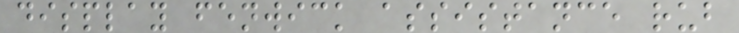display fenwick assistance rub
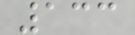133
